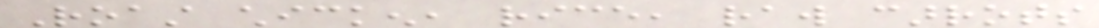Roast chicken, rice, raw carrots
